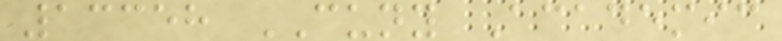13358 CUNY Academic
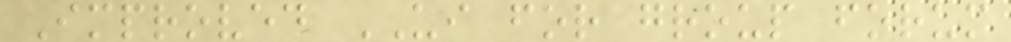Improved UI for group forum
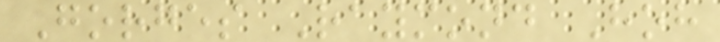Gorges Raymond Hoh
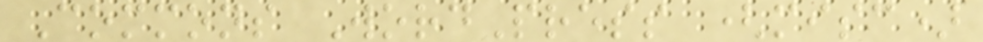Commons WordPress (misc)
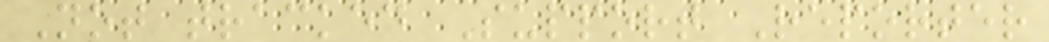Not tracked Support Reporter
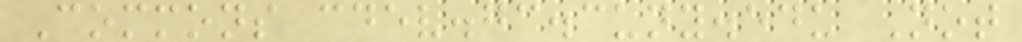Commons cdev.gc.cuny.edu Not
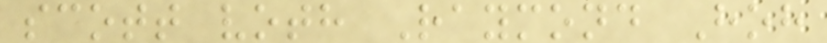scott voth Raymond Hoh
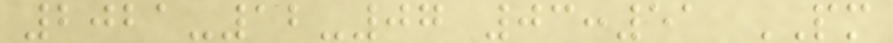2021-12-07 03:51 PM
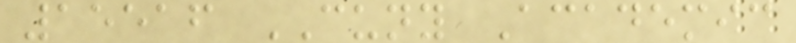15516 CUNY Academic
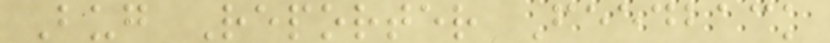Bug Reporter Feedback
